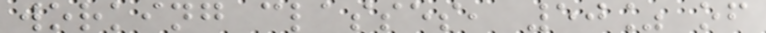working classes, 50% of
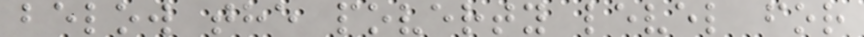below the poverty level for
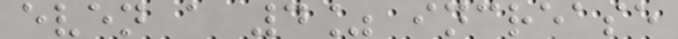even a 4% increase
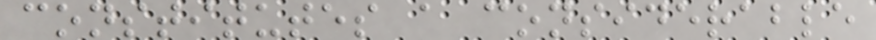constitutes a considerable
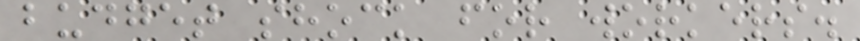budget shock for workers.
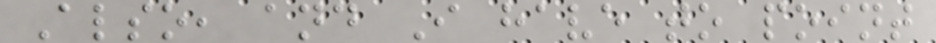Also, and I have to point
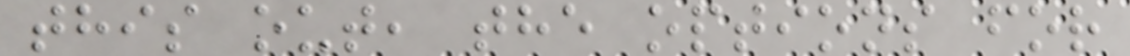this out, the options for
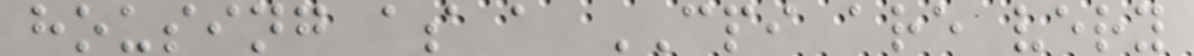housing as a CPI are very
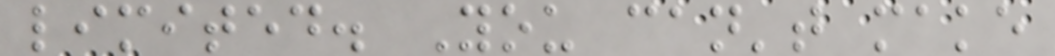limited. You can't make
